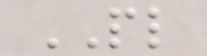PL
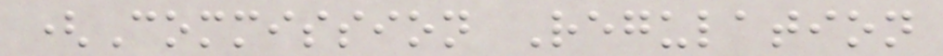(Commission Regulation
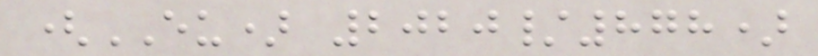(EU) 2020/878)
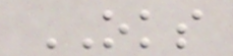OKS
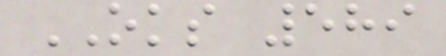OKS 589
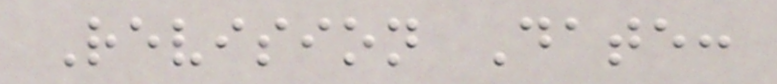Revision Date:
